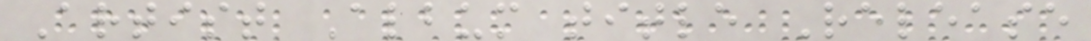Artist Album title Release
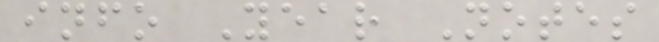info Year Notes
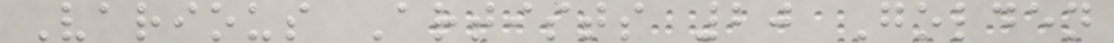Various Artists 20 Golden
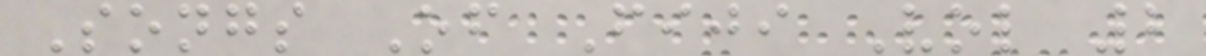Songs Of Fiji Vol 2
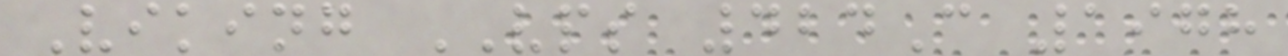Viking VPS 424C 1978
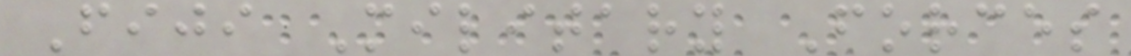Fiji Military Forces
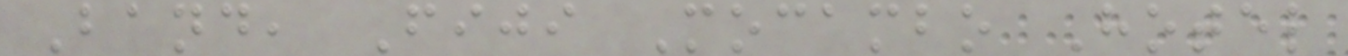Band, Fiji Mocambo Hotel
